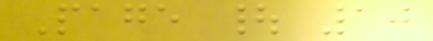Page | 10
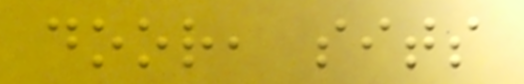door, sits
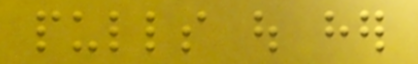pulls out her
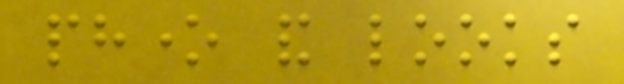phone and looks
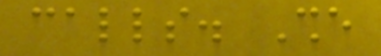calls. She
